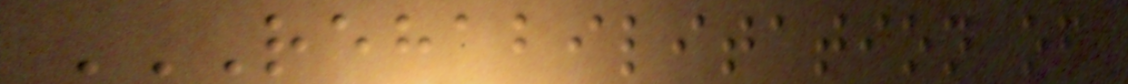REHABILITATION OF
